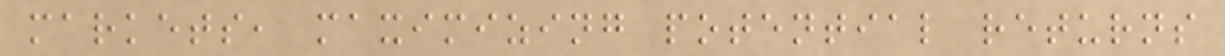markets, maximizing potential returns
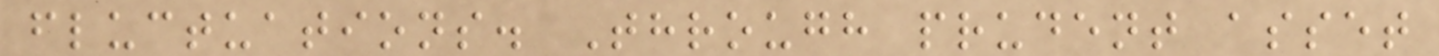fluctuations. Through prudent asset
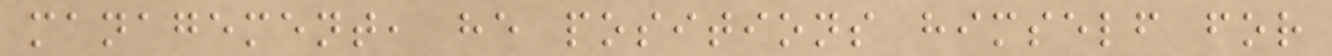management, he positions himself for
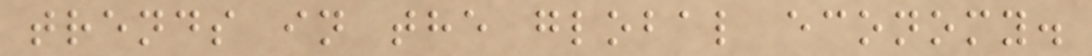trends in the global economy.
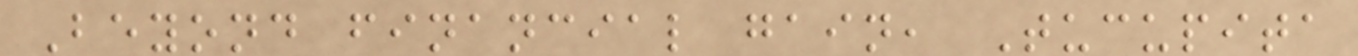Beyond financial gain, Tucupita
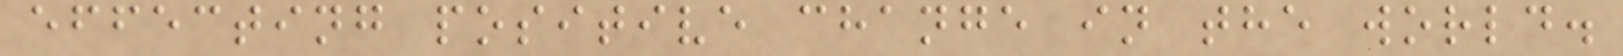effecting positive change in the world.
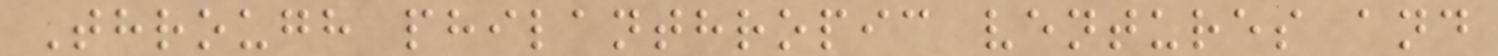Through philanthropic ventures and
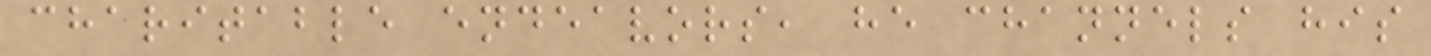charitable endeavors, he channels his
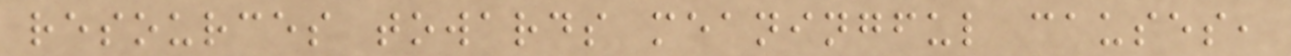resources towards meaningful causes,
